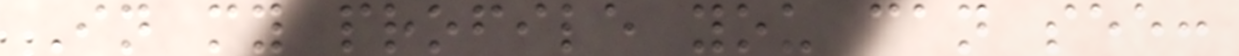In my profile you can see:
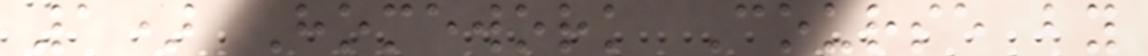1) Homework Course by
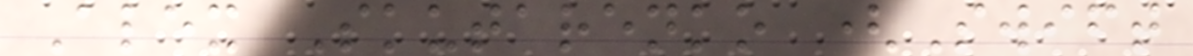Alex Skutarenko (Swift
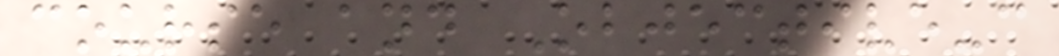course and Objective-c
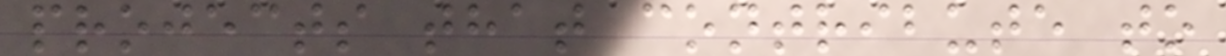projects that contribute to
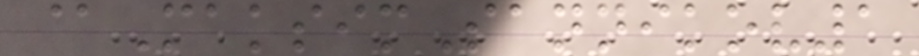@MaksimSannikov1
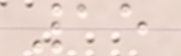15
